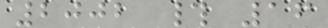2002 # 16
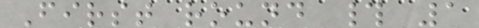First round # 1
